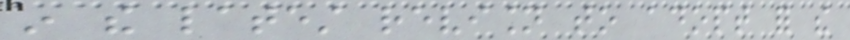in the latest revision to adopt for the
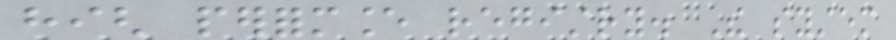high performance registry. The system
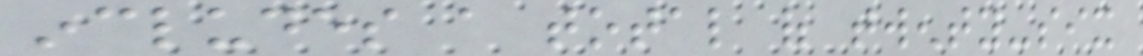includes a total of twenty-six
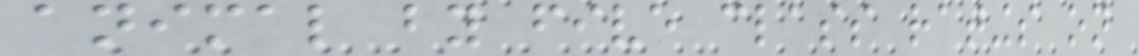animal by five class ratings on
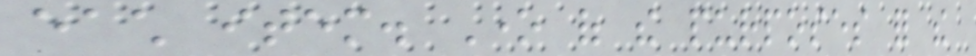each item. One of the purposes for the
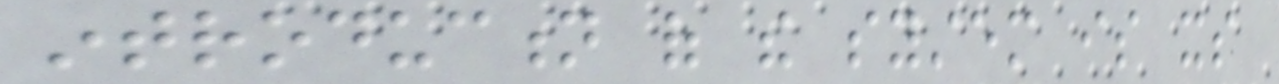introduction of the system is its
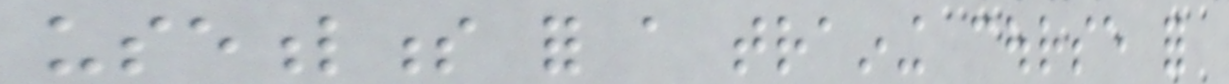usefulness for a training course for
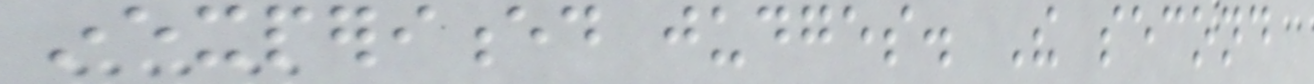inexperienced judges. The second
